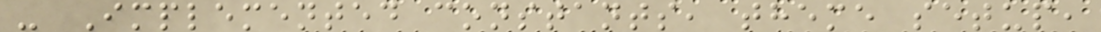- Implemented constants, theme setup,
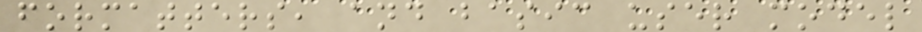formatters, and basic user model
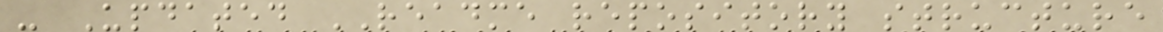- Updated README repository structure
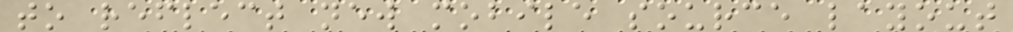to reflect new mobile source layout
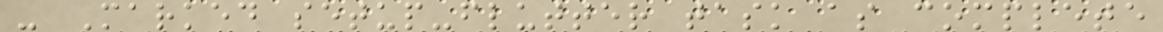- Marked setup-flutter task as complete
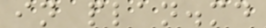in plan.md
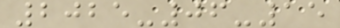2025-06-15
